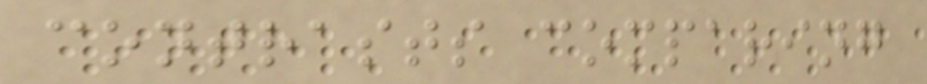contrasts comparing
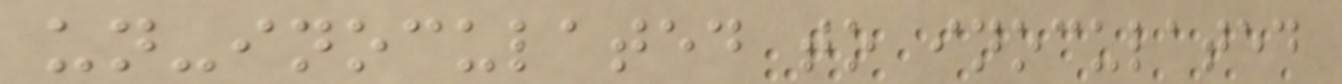un-inoculated to inoculated
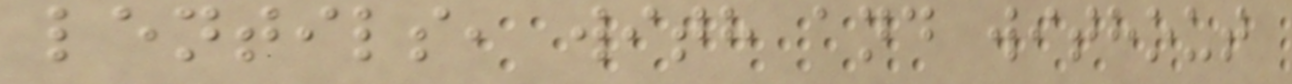lentils, with and without
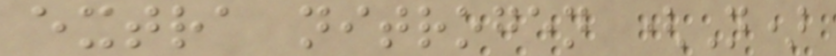extra nitrogen (N)
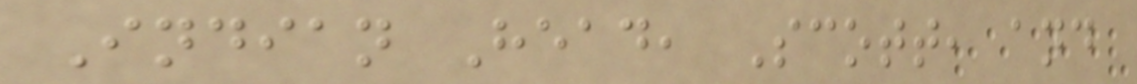Indian Head, Scott, and
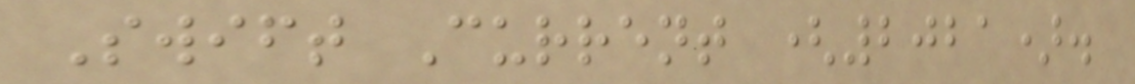Swift Current (2021).
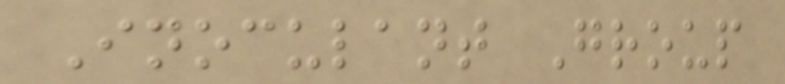Inoculant Group
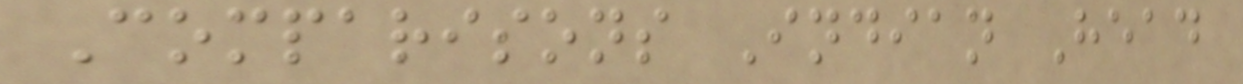Comparisons Indian Head
